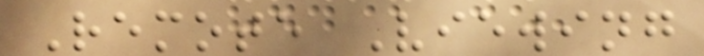Remote Viewing
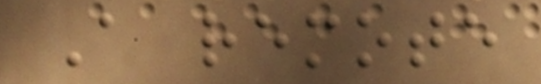A remote
